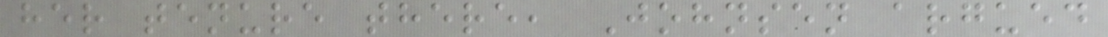her tenure there, Johnsen argued
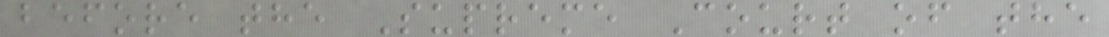before the Supreme Court of the
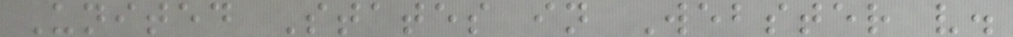United States in Webster v.
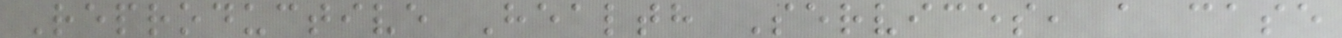Reproductive Health Services, a case
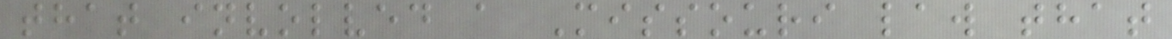that involved a Missouri law that
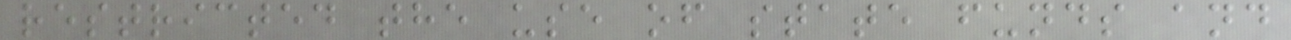restricted the use of state funds and
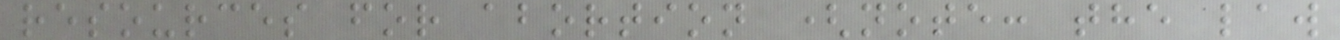resources for abortion (note: the law
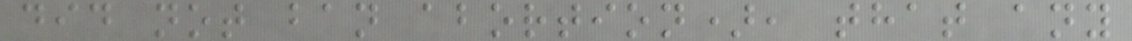did not ban abortion), that any
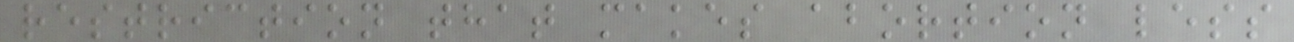restriction that makes abortion less
